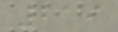219
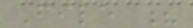File ?
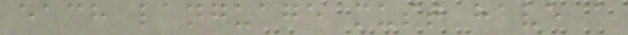each language must have a
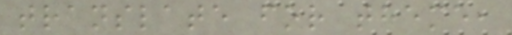translate for theme,
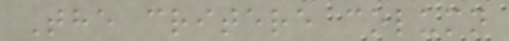The critere column
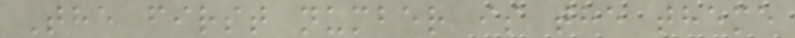The first number is the theme
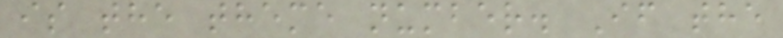is the theme number. If the
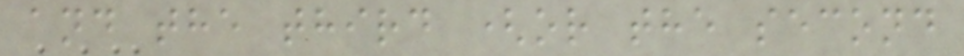and the third (or the second
